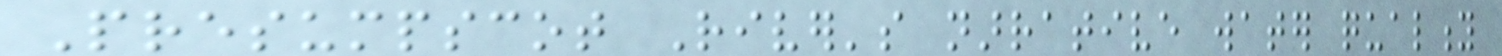Presumpscot River's narrative water quality
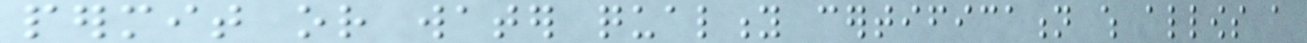permit or water quality certification which allows a
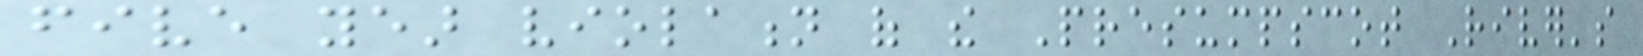five year violation of the Presumpscot River's
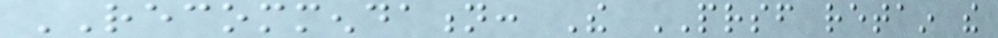RECOMMENDATION: The PRSF retain the
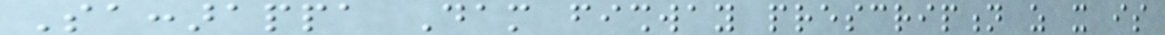Saccarappa Dam fishway prescription as it is
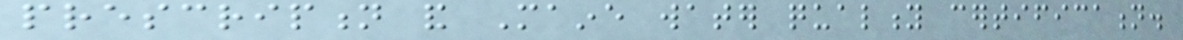prescription and Maine water quality certification.
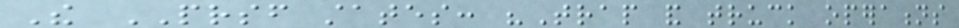The PRSF states: "Trap and truck operations
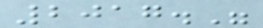2017."
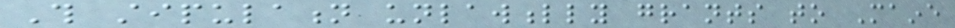This stipulation unlawfully grants to Maine
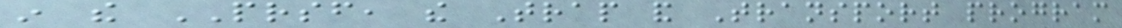in the PRSF, the Trap and Transport program
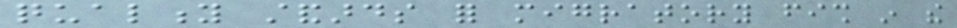quality standards for migratory fish in the
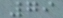79
